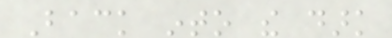Back into the dark
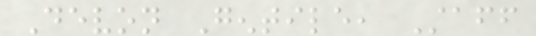Devon Gentile, Staff
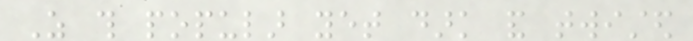As this popular yet dark and twisted
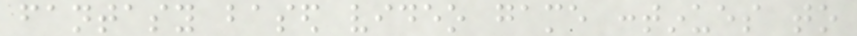fantasy based video game continues to
